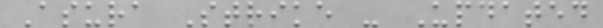Asura Strike - Updated
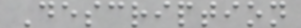Description
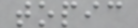topic
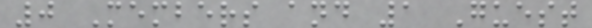0 Members and 1 Guest
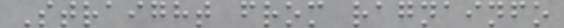Straight from ragnainfo
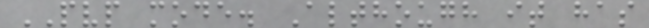PVP mode. Although it has
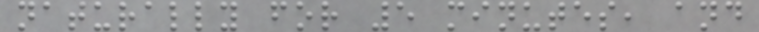naturally for 5 minutes, and
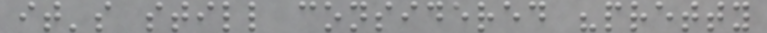it's still considered "pretty
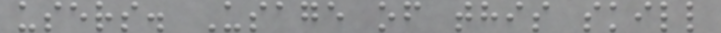users. Usage of this skill
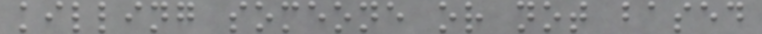killing someone or not based
